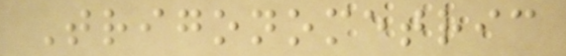Trigonometric
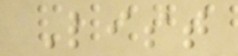List
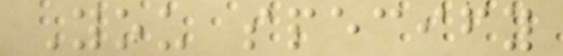You specify
